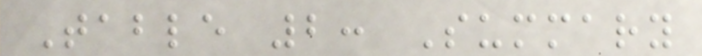Table 2: Summary
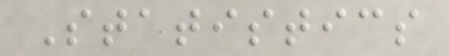Statistics
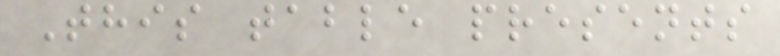This table presents
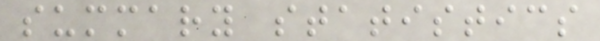summary statistics
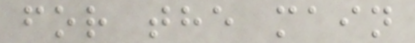for the main
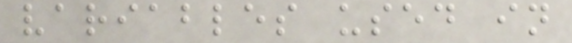variables used in
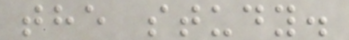the study.
